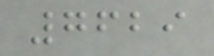7629
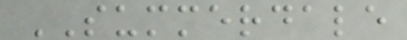SUMMERDALE
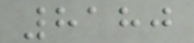8180
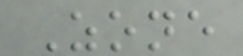Zone
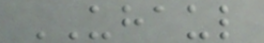UHAUL
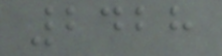2428
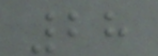28
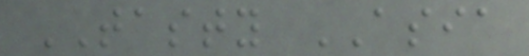TASTY ASIA
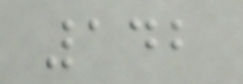142
